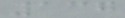137
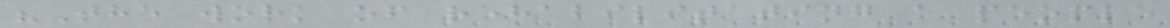"The work of rehabilitating a people
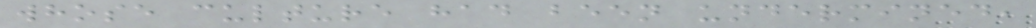whose culture had been undermined,
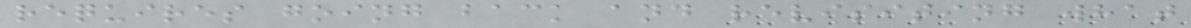requires going back and revisiting what
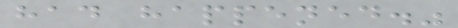had happened."
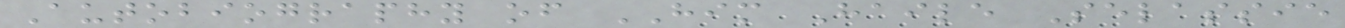Autobiography of HIM Haile Selassie
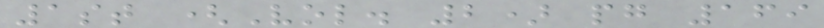1st (Vol. 2) pg 169
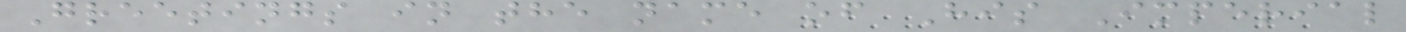Greetings in the name of His Imperial
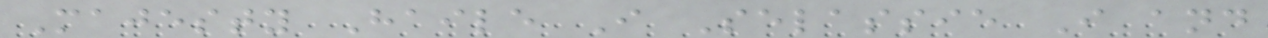Majesty Haile I Selassie I and
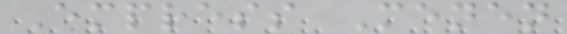Empress Menen
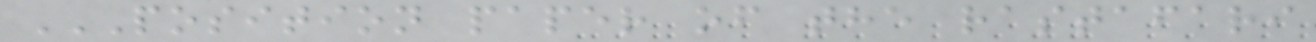POSITION PAPER OF THE RASTAFARI
